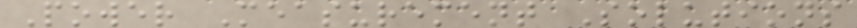Power Measurement Solutions
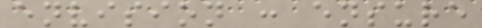envision : ensure
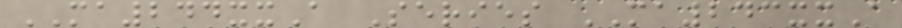MA244xxA Series MA243xxA
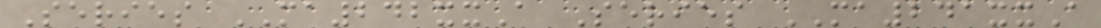Series MA242xxA Series MA241xxA
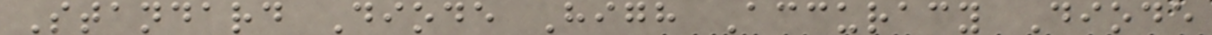Standard Diode High Accuracy Diode
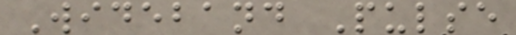Wideband Pulse
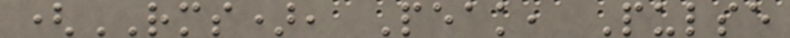(RMS), Peak, Pulse
